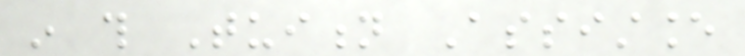in this Tuition Assistance
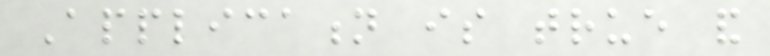Application is true and
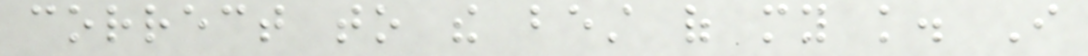correct to the best of my knowledge. I
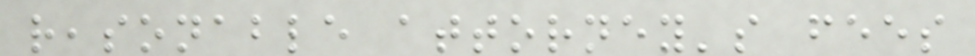reasonable attorney's fees
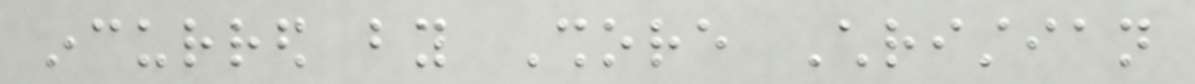incurred by Shore Christian
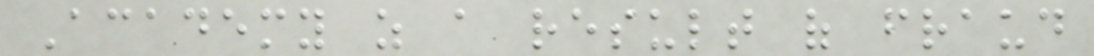Academy as a result of fraud
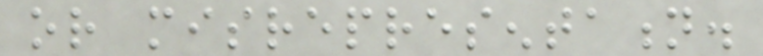or misrepresentation.
